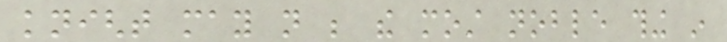knight may not be the most noble thing in
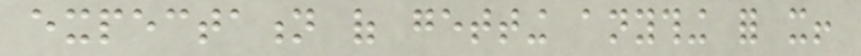expectation of getting anything for it!
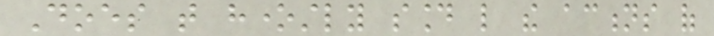Does that honestly sound like the actions of
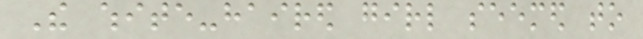The white-haired girl seemed to
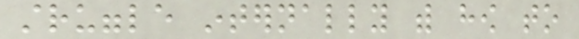struggle internally with how to
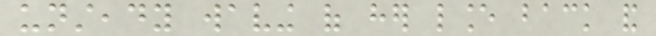unsteady waving of her lance back and
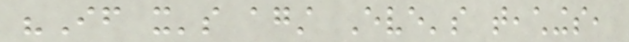"If it's against Eve's teachings,
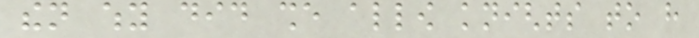then why did she allow knights to have
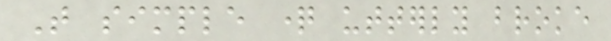That simple question utterly broke
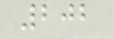202
